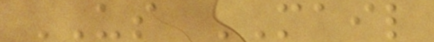US MAIL
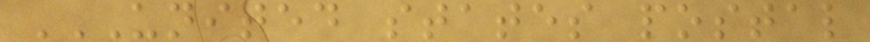UNITED STATES POSTAL
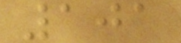101
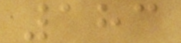183
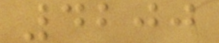4200
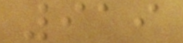919
